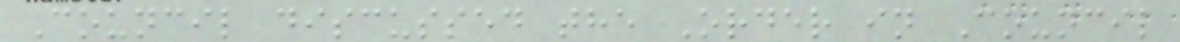Council discussed the Order in Council
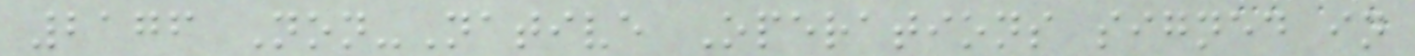2176 Non-Native Operations signed in
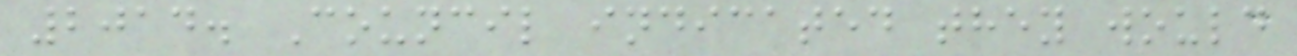2014. Council indicated they would
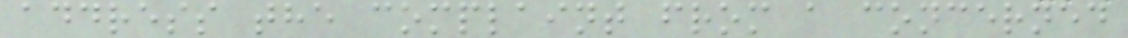address the complaint from a concerned
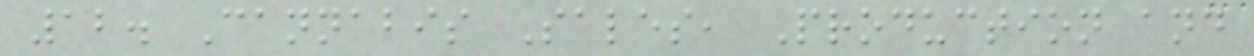12. Cannabis Sales, Production and
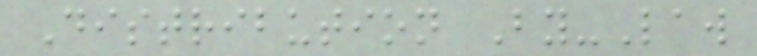Distribution By-Law
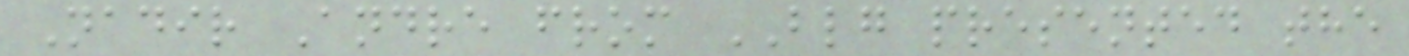Nadir Andre from BLG presented the
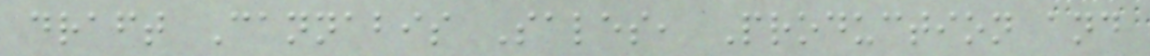draft Cannabis Sales, Production and
